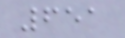651
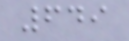649
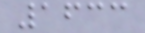1633
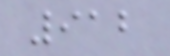912
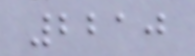2210
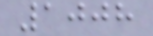1008
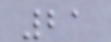21
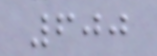600
